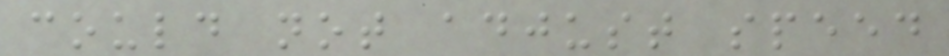could not adjust speed
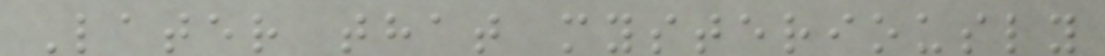Later that mysteriously
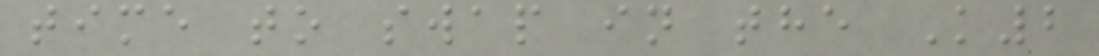time to swap in the K2
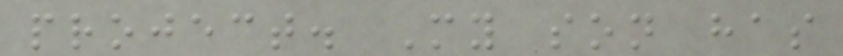project. My son has
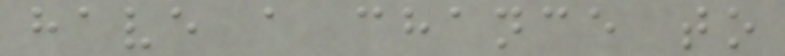have a chance to
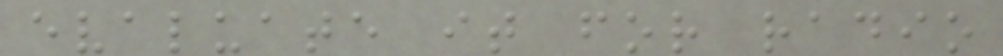evaluate it for radio
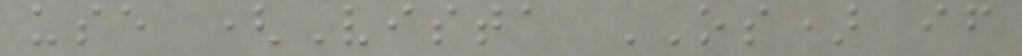use (Vista OS) if
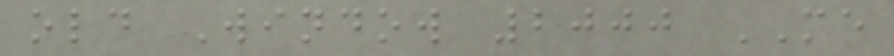old Window 2000 ME
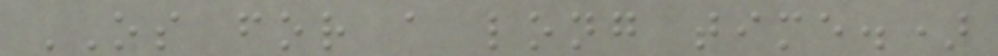OS for a long time.)
